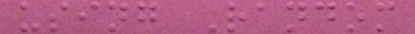using Random
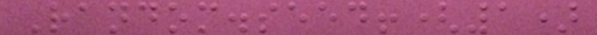Random.seed!(1)
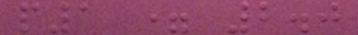p1 = 2.0
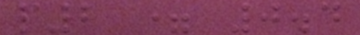p2 = 0.4
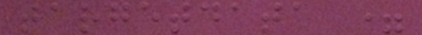targetdata =
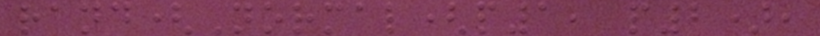rand(Normal(p1, p2),
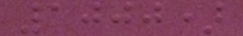1000)
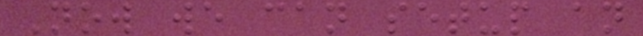Now we can setup an
